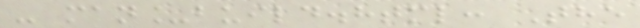- man_build.html: The
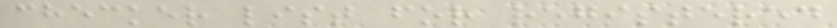checker list for registered
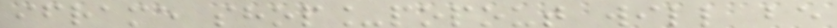iframe shop_popout will be
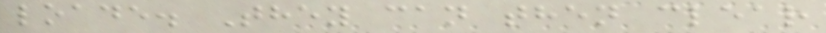loade. They can then clear
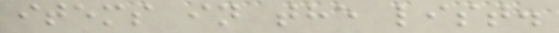items in the list.
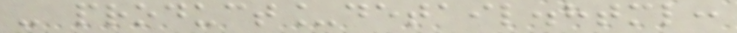- product_detail.html:
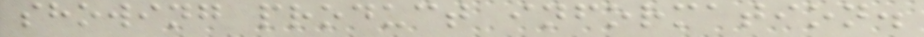showing product information.
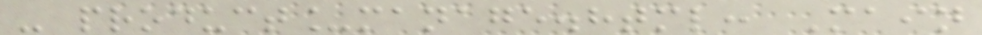- product_manage.html: Main
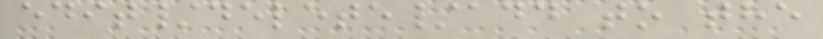edit/delete/add to the
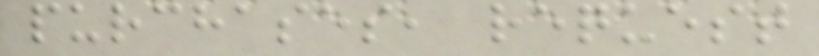purchases, request
